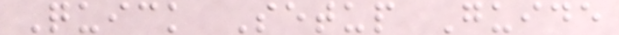Quick Setup Guide
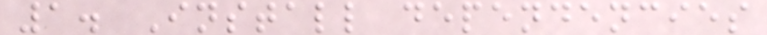1. Install dependencies
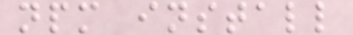npm install
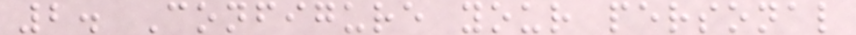2. Configure your personal
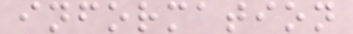information
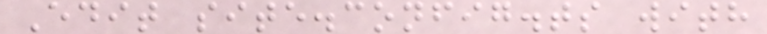Edit site.config.ts with
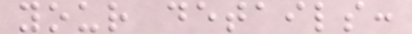your details:
